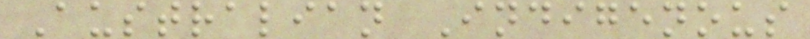Australian Indigenous
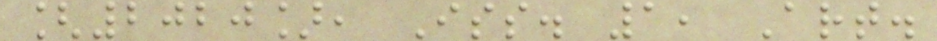[2020], Iss. 1, Art.
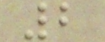2
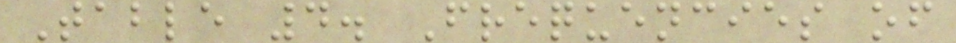Table 4. Frequencies of
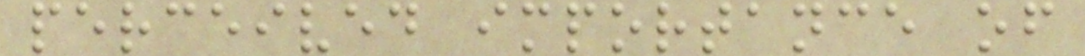perceived importance of
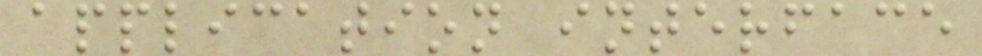application interface
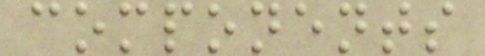components
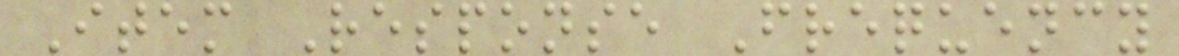Item Response Frequency
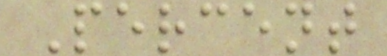Percent
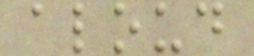aloud
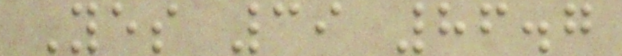Yes 39 86.7
